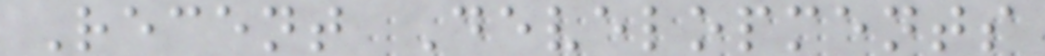Recent Developments
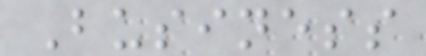Business
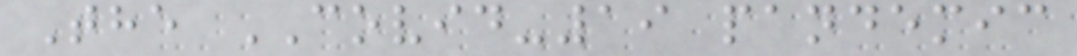The COVID-19 pandemic
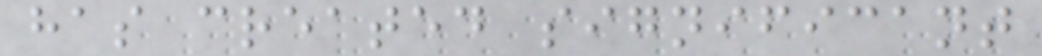has created significant
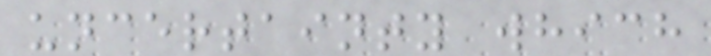uncertainty which
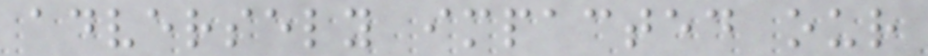adversely impacted our
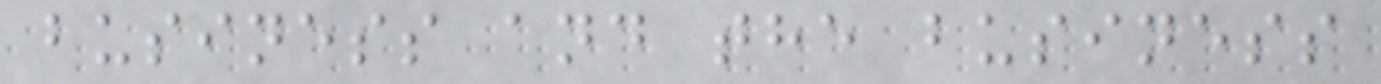business and the business
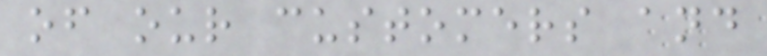of our customers and
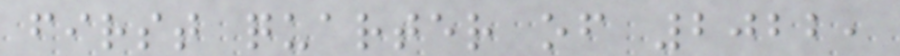first quarter of 2022,
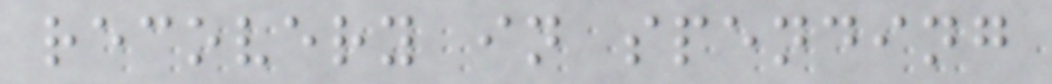recovery in spending
